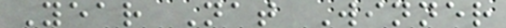Year Nat Winner
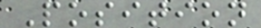Position
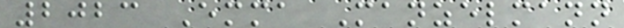2023 Emma Manzelmann
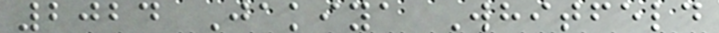2024 Jakiya Whitfeld
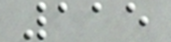115
